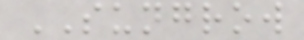SUNGROW
